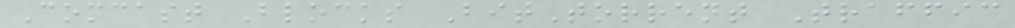Comcast Blocks BitTorrent Traffic
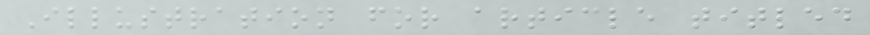Illustration for article titled
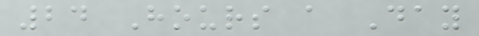24 Hours a Day
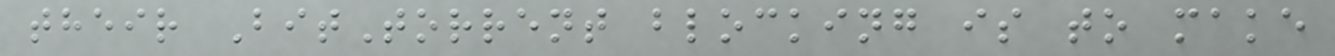their BitTorrent blocking is to make
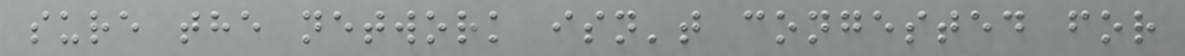sure the network isn't congested for
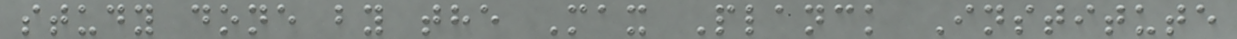study done by the Max Planck Institute
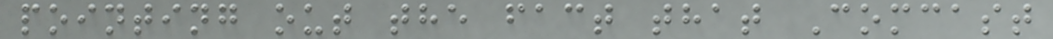pointing out the fact that Comcast
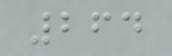264
